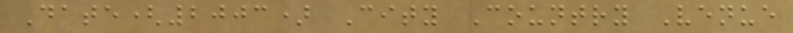Date(2003) City Country Venue
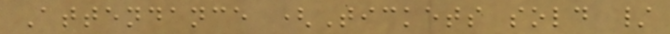Attendance (Tickets sold /
